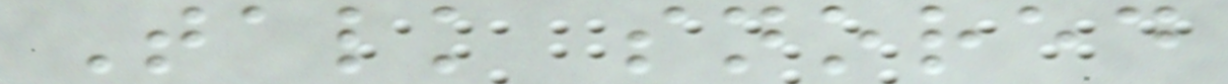Talk snored
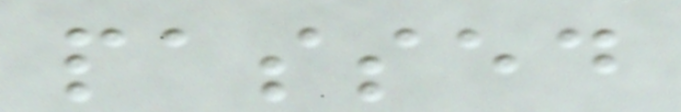passed
